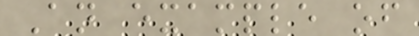An example of
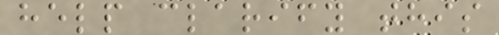help clarify this
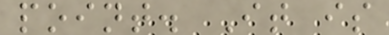point. It is
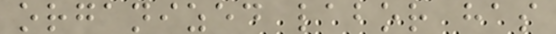organized labor has
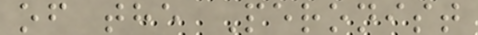of the Peronist
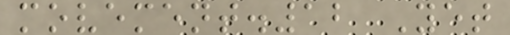movement.12 Yet
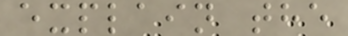explain the
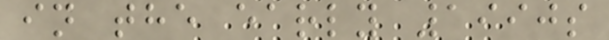in the early 1990s
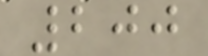200
